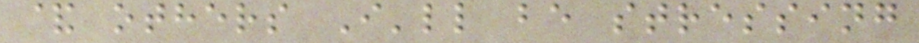& others I'll be stressing
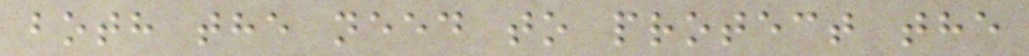both the need to protect the
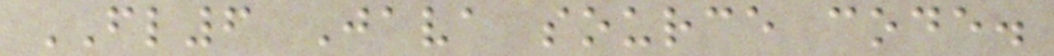FL6 Java source code.
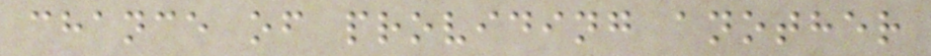chance of providing another
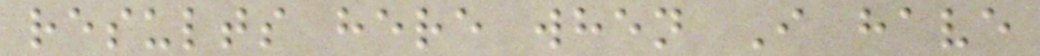results here when I have
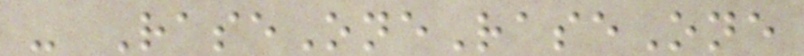- RaseOneRaseOne
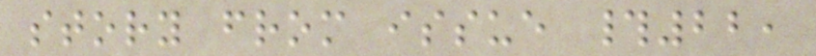story from issue #22,
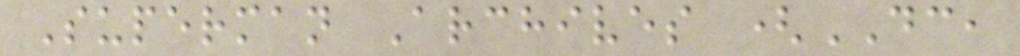Superman Archives (DC,
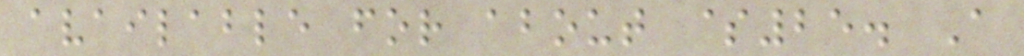available for about $25. A
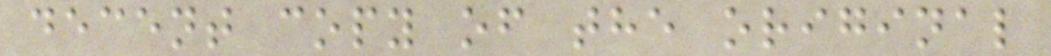decent copy of the original
